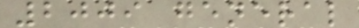2009 general
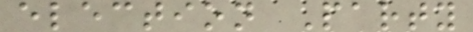election Party
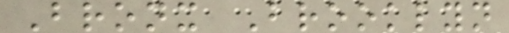Bronx Brooklyn
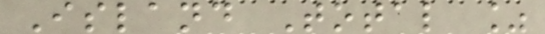Island Total %
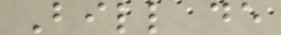Bill de
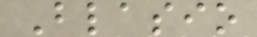Blasio
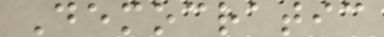Democratic
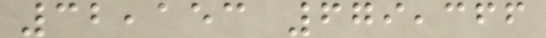32,153 679,366
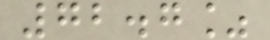72.7%
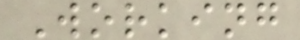Working
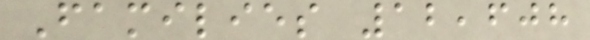Families 12,608
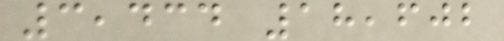3,434 18,602
